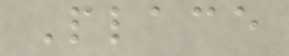Place
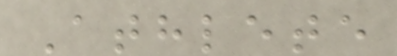Athlete
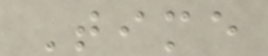Time
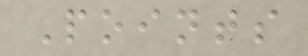Points
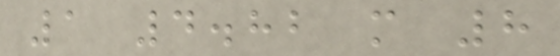1 4.82 m 8
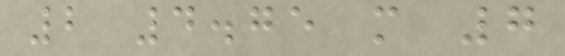2 4.75 m 7
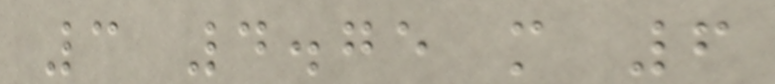3 4.75 m 6
